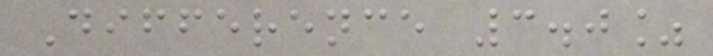Difference 3.0%
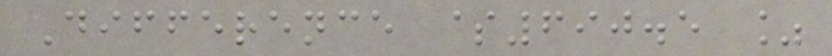Difference $690.5 %
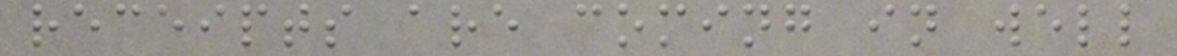receipts are coming in well
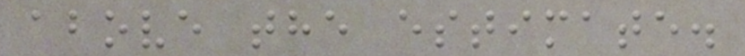above the estimate.
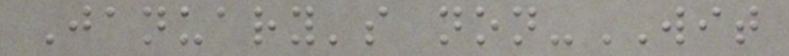January's non-WIT
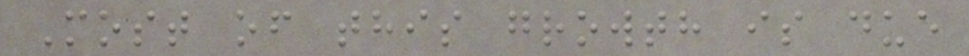Most of this growth is due
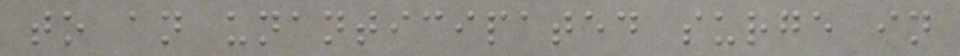to an unanticipated surge in
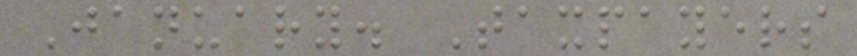January. Taxpayers
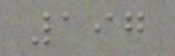197
